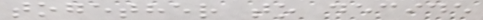together to decide
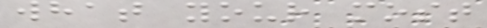what your most
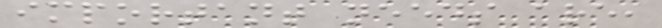important needs are,
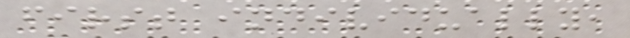first individually,
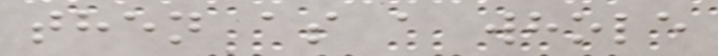then as a whole
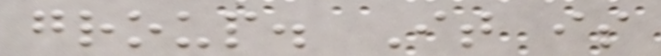group. It is
